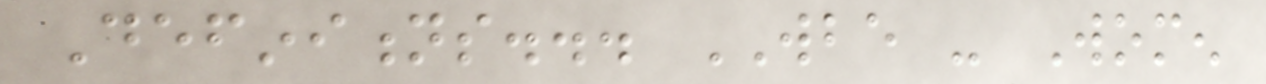Definitions... WBE - Women
